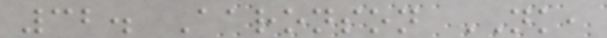32. Aaronson NK,
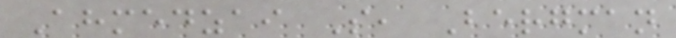Ahmedzai S, Bergman
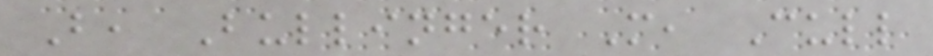B, Bullinger M, Cull
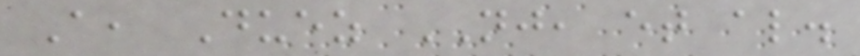A, Duez NJ, et al.
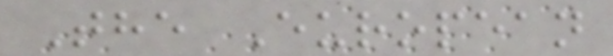The European
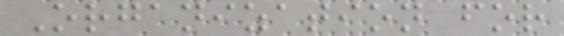Organization for
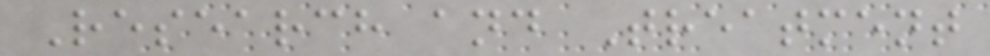Research and Treatment
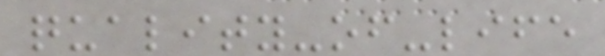quality-of-life
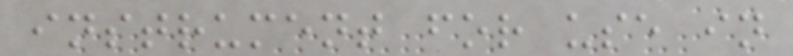instrument for use in
